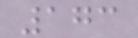173
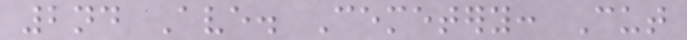2nd Ave. Cemetery: Cut
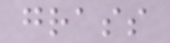grass
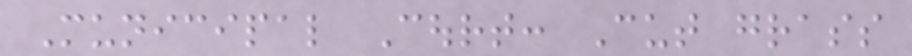Municipal Court: Cut grass
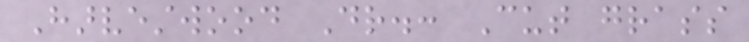Harvestwood Dr.: Cut grass
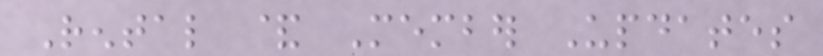Rental & Member Updates
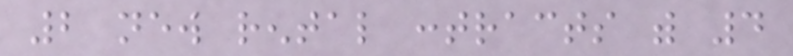2 new rental contracts with 4
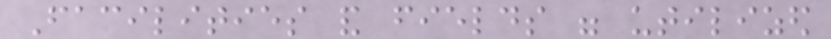Facilities and fields were utilized
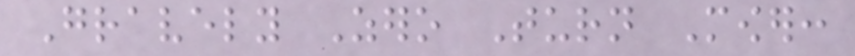Gravely Zero Turn Mower:
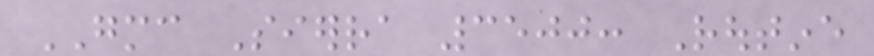GMC Sierra 3500: Routine
